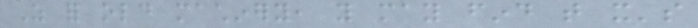As for old machinery, you may find that it's
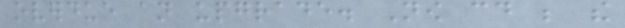overdue an upgrade. Now could be the
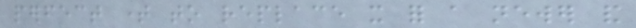perfect time to replace it for a newer and
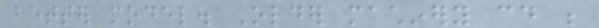better model. Older machinery could be
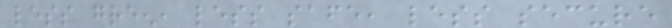less green, less safe, less secure
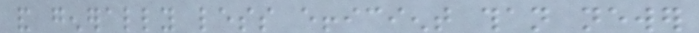and generally less efficient than newer
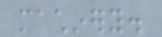machinery.
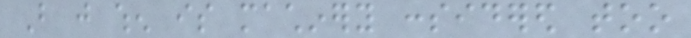But just when is machinery considered too
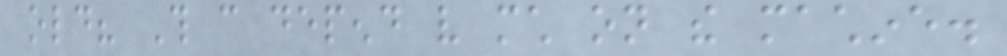old? This can depend very much on the machine.
